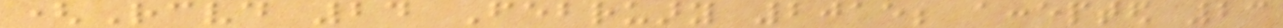(Received 24 February 2015; accepted 23
